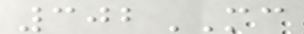302MC
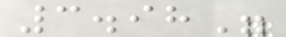3.98"
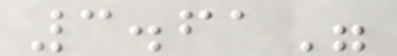3.61"
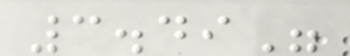3.49"
